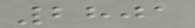2801
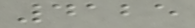4125
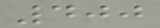400
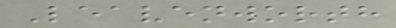Leavenworth
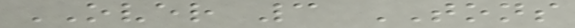OVER 3 TONS
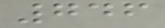746
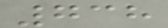738
